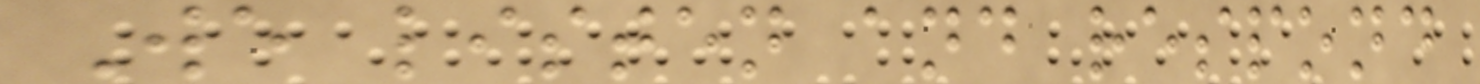We listen and respond
